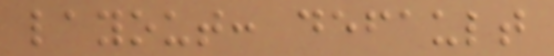layout: default
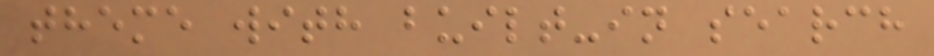theme with built-in search
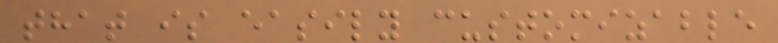that is easily customizable
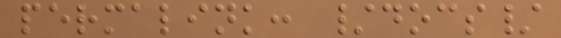permalink: /docs/
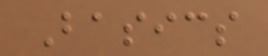Basics
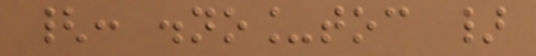{: .no_toc }
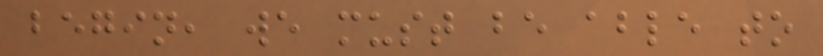begin, we must be able to
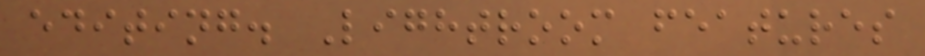editing. Lightroom features
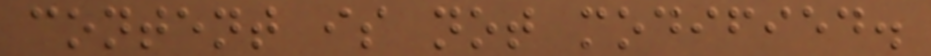content is not modified.
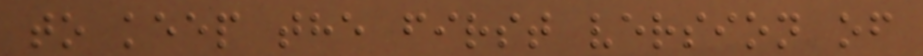to keep the first version of
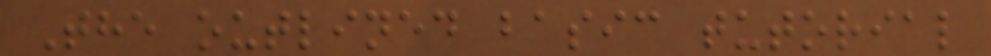The outlined basic tutorial
